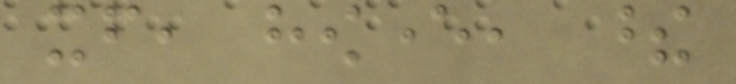itself, however, these
